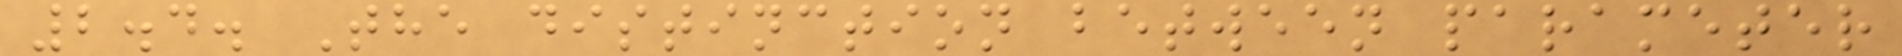2.4. The distinction between parameter
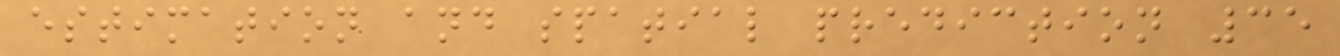estimation and spatial prediction 35
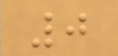0
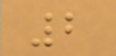2
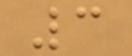3
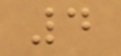4
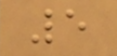5
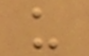u
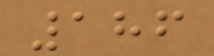186
